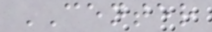CENTER
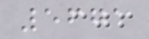5671
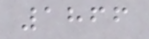1866
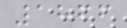1866
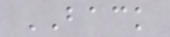BACK
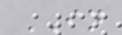IN
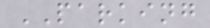PARKING
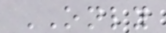ONLY
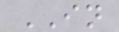IN
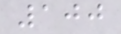100
